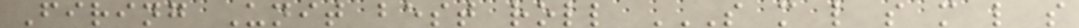Firing Unit best roll S M L S M L S
